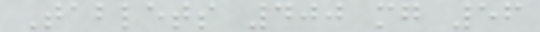Tablets 400 mg 56
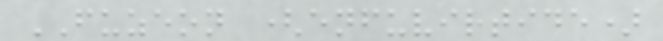FUZEON (enfuvirtide)
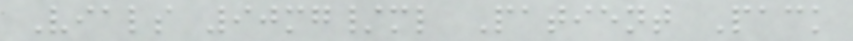Vials 90mg/ml Patient Pack
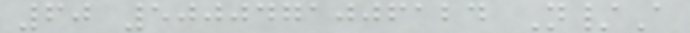60 5000471006124 N/A
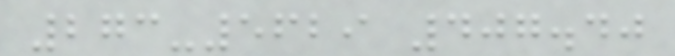273-5629 407.40
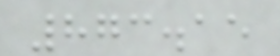873.15
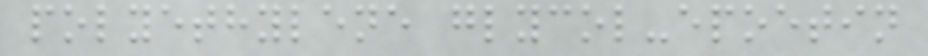polyethylene glycol-epoetin
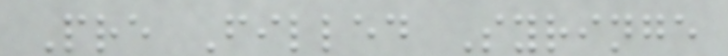Pre Filled Syringe
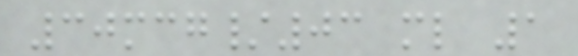30mcg/03 ml 1
